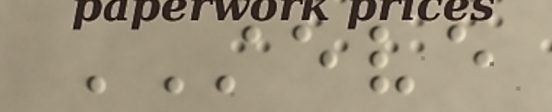STEVE
